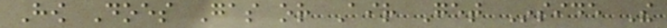How Does Gas or Air Get Inside The
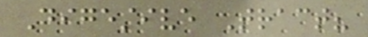Digestive Tract?
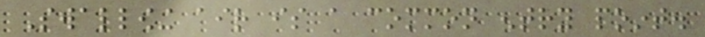Swallowing air is a common entry point.
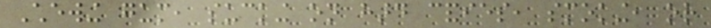Chewing gum, sucking on hard candies, smoking, or
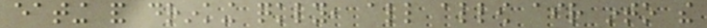eating and drinking quickly, all allow air into the
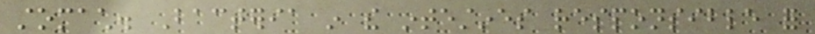stomach. Bacteria in the intestines responsible for
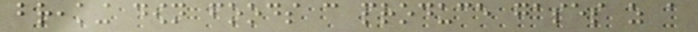breaking down foods can produce gases as a
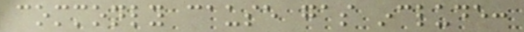commonly cause gas include:
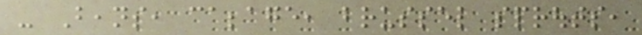- Beans, cabbage, brussel sprouts,
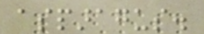asparagus.
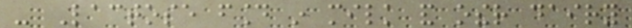- Lactose found in milk and other dairy
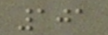101
